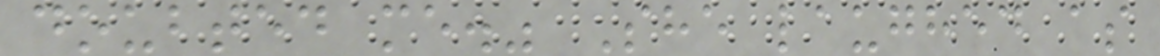doubted me." She laughed as
